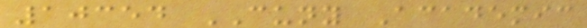10354 CUNY Academic
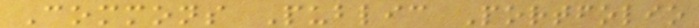Commons Public Portfolio
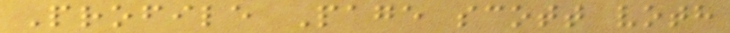Profile Page scott voth
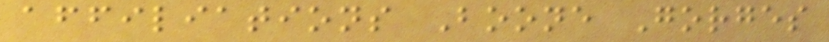affiliations Boone Gorges
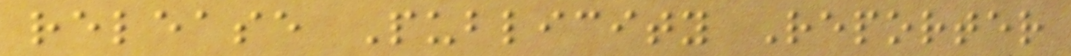release Publicity Reporter
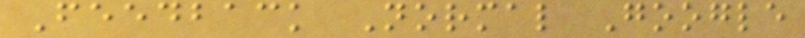Feedback Normal Google
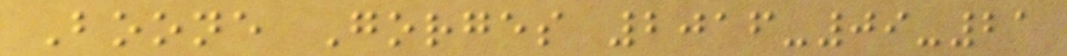Boone Gorges 2016-09-21
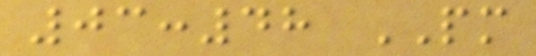03:48 PM
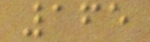165
